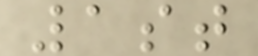1st
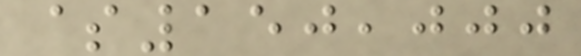$150,000
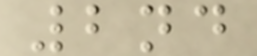2nd
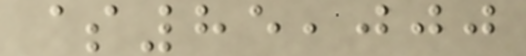$85,000
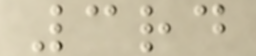3rd
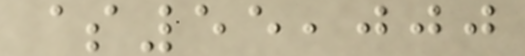$55,000
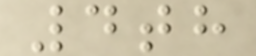4th
